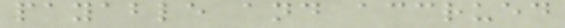payable and accrued
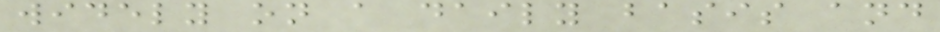widely on a daily basis and
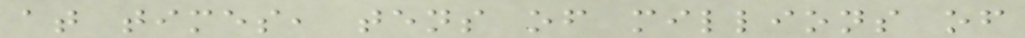at times, tens of millions of
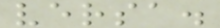versa.
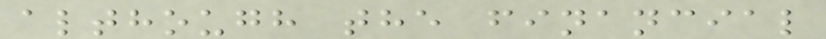although the financial
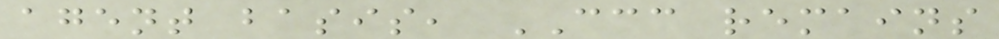agent basis, CCC remains
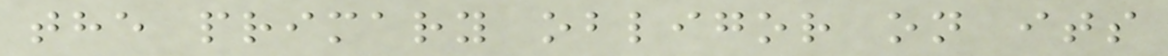the primary obligor on its
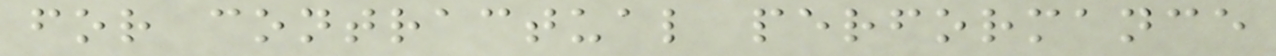for contractual performance
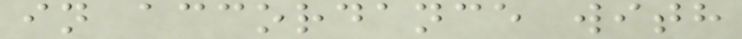in accordance with
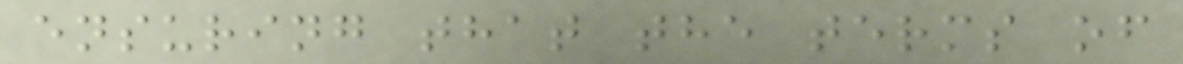ensuring that the terms of
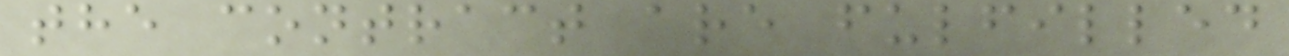the contract are fulfilled
